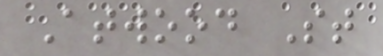Atwood St
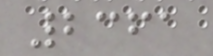2361
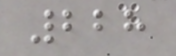228
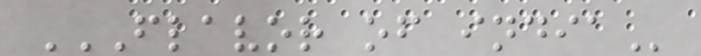FLAVOR OF INDIA
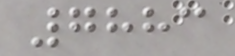7883
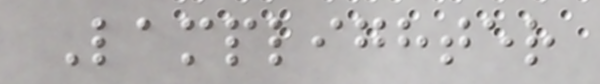Lamplighter
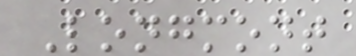Longmont
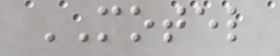MOTEL
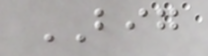BIG
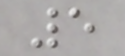5
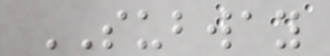SUBWAY
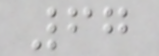67
